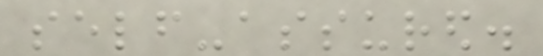self-assured.
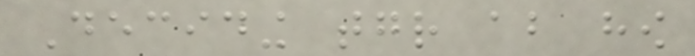Deciding together about how
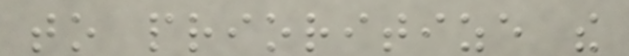to prioritize the
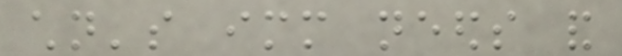children's immediate needs and
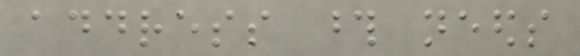address those needs
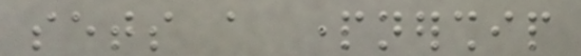sets a partnership
